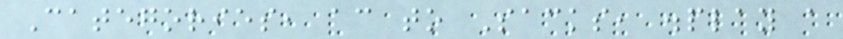Categories, according to Sacks, display a
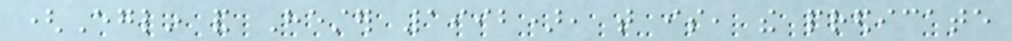(Eglin and Hester 1992), that is, the predicate
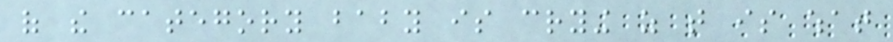of the category baby is crying as that is what
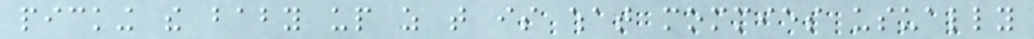picking the baby up as that is what mommies usually
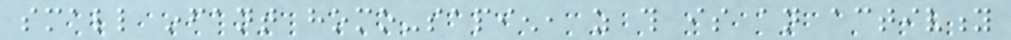small infant homo-sapien, as this is an activity
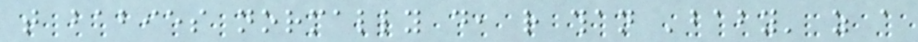that babies normally do, rather than 'baby' as a
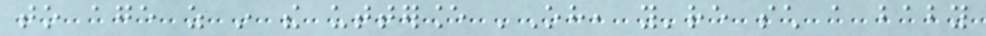to age as in the utterance 'Oh, you're such a baby
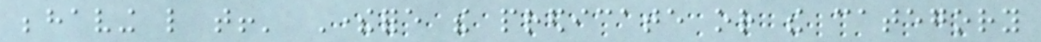behaving like that!' Therefore the predicate or the category
